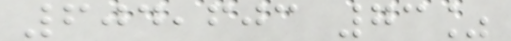604,603 73%
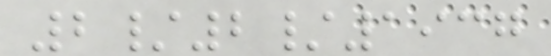2/2/1937
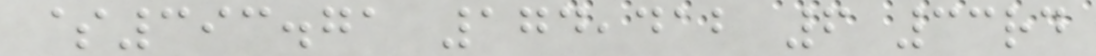$393.71 174,412 6 33rd
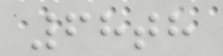68th
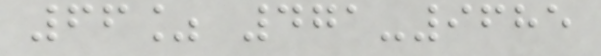66% 471-9685
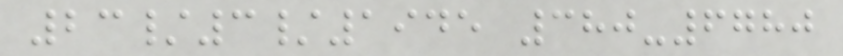23/3/1945 380-6780
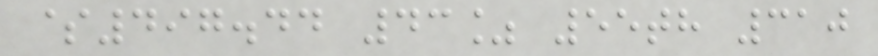$497.44 43% 55th 310
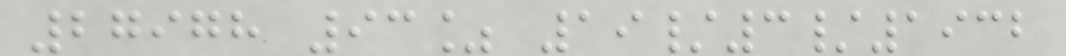27978 93% 19/3/1932
